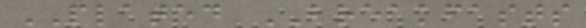PLATED BREAKFASTS
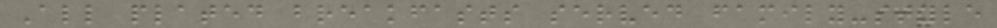All plated breakfasts served family-style
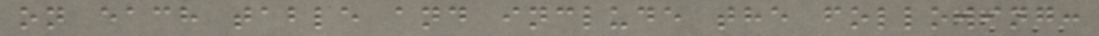on each table and include the following:
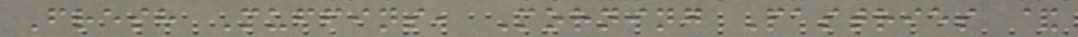Fresh Muffins, Morning Pastries &
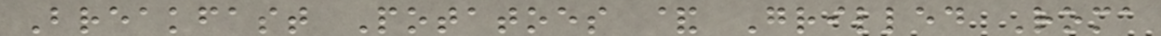Breakfast Potatoes & Grilled Roma
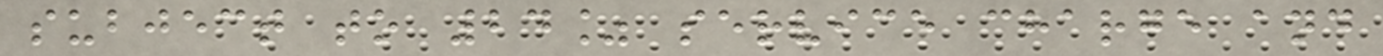subject to 24% service charge and
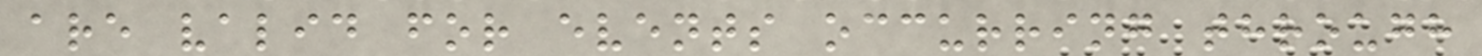are valid for events occurring through
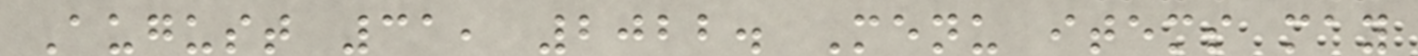August 31, 2022. Menu items may
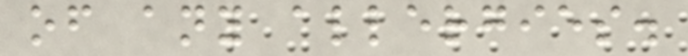of any allergies.
